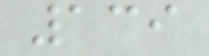139
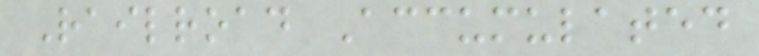Railroad Accumulated
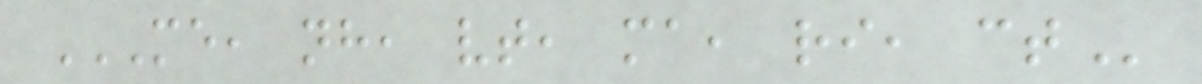ME, NH, VT, MA, RI, CT
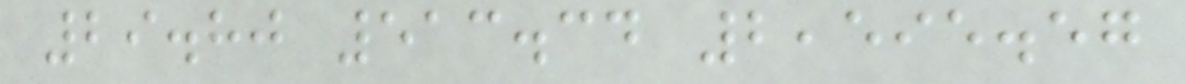29.80 513.34 2,595.57
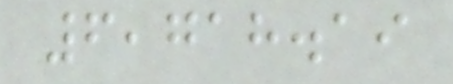6,718.19
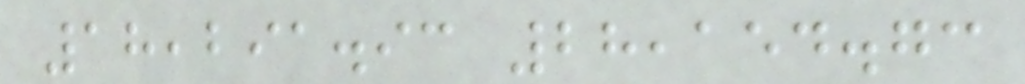18,291.93 28,154.73
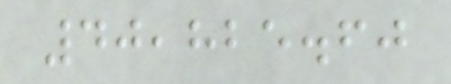40,825.60
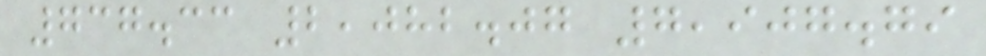737.33 2,082.07 7,907.79
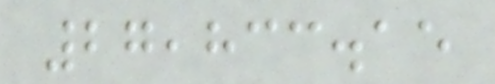27,833.15
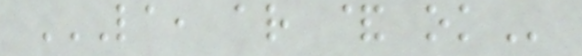LA, AR & OK
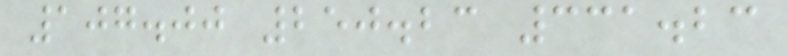107.00 250.23 331.23
